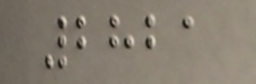2821
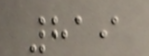819
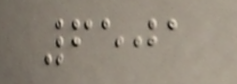6501
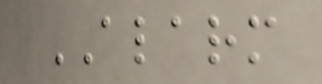ALARM
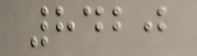8420
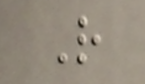R
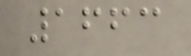1663
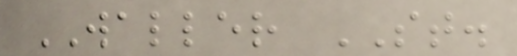WALLER ST.
